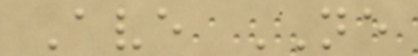Ave NE
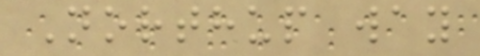Northup way
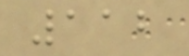112
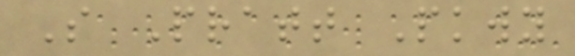S Pratt Pkwy
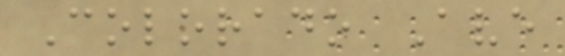Colorado Ave
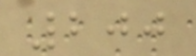200
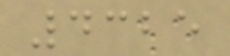4325
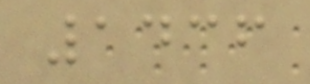1436
